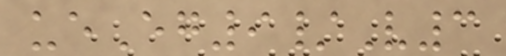ueEg9/V3
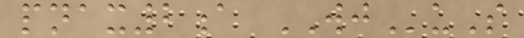pnax2a WJuS
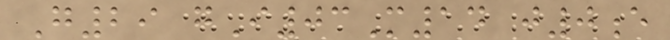G29 gI03M14 j0e
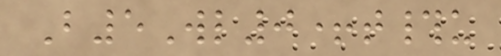B5Wl0+t#u
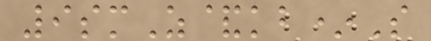9smZ&kb*S
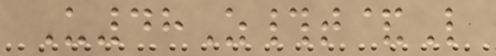U48Z#t&L
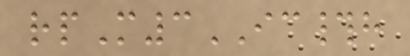rpM3IC#h
